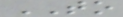TO
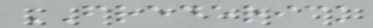FREDERICK
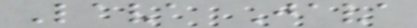Lava Java
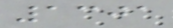1301
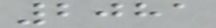2081
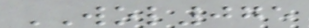WOL075
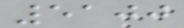5100
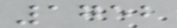1752
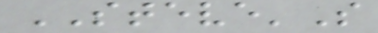STEVE'S
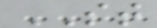ST
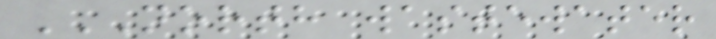NORTH WASTEWATER
